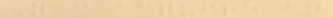You can acquire an
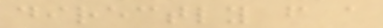directly from a
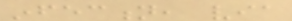infection, via
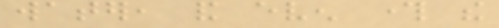water, and even through the
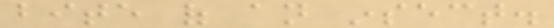bite of an insect.
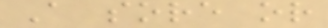A sore or
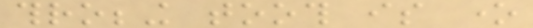throbbing tooth is one
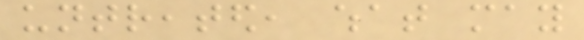untreated, what may
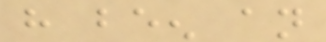have been an
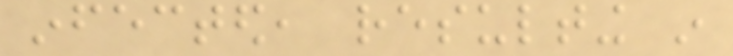infected, resulting in
